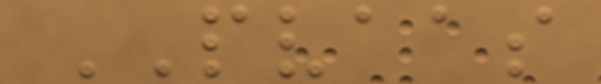PVAAS
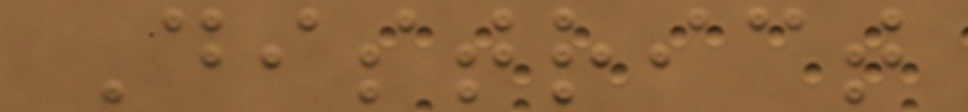District
